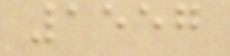1557
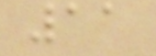11
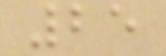25
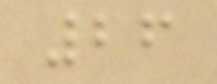26
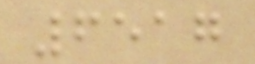6517
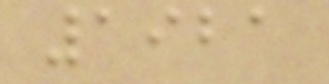1921
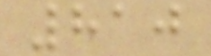810
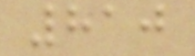810
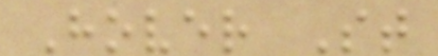Hover St
